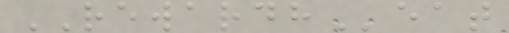REWARDHeat
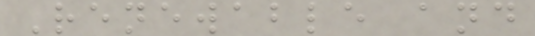Renewable and
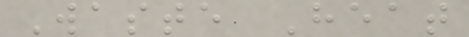Waste Heat
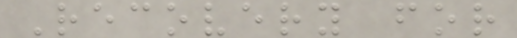Recovery for
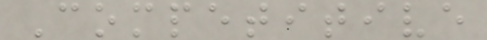Competitive
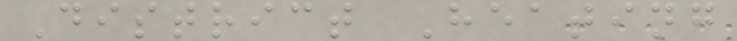District Heating
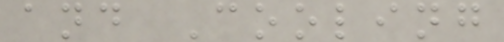and Cooling
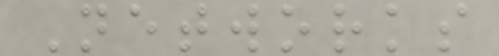Networks
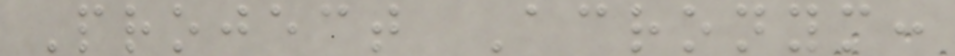Project Acronym:
